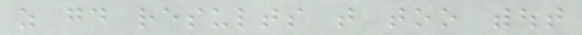as good results that too without
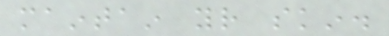maintain your skin.
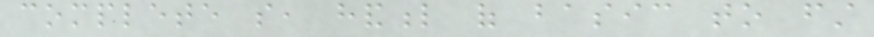complete so, handful of basic to first
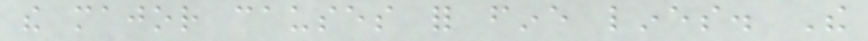the major causes for fine lines. The
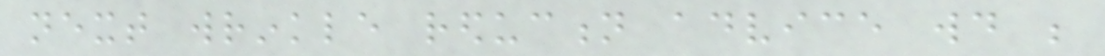next wrinkle reduction advice would be
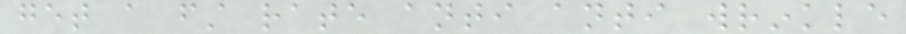get a first rate anti anti wrinkle
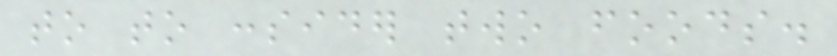to to consider two foods.
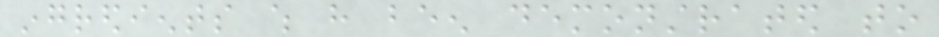ingredients which have been demonstrated to
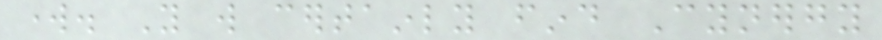work. You will certainly find Cynergy
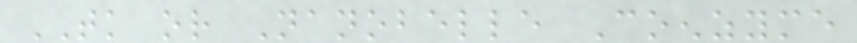TK or Nanobelle Coenzyme
